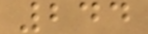244
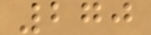270
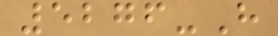5276-H
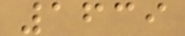1639
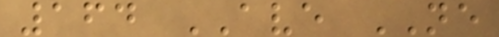164 AVE NE
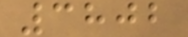3802
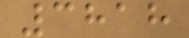3818
